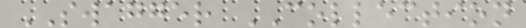SWAGGER COLLECTION
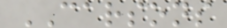CARSONS
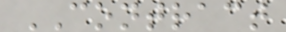CONTRACT
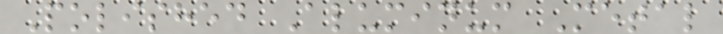Polished Aluminum Metal
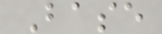Base
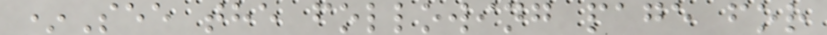*See the following page for
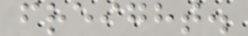freight.
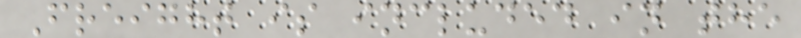Freight is included in the
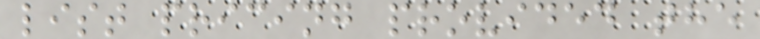list pricing provided the
